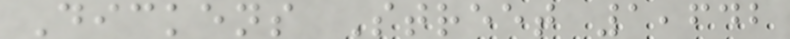Dickens Street 1,642
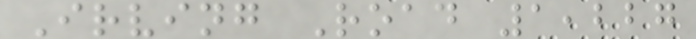Irving Road 1,227
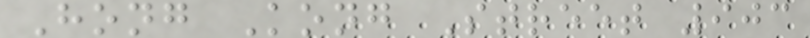Hong Kong Street 903
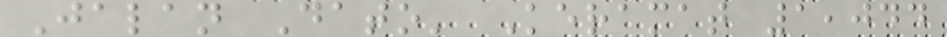Jalan Dato' Keramat 1,044
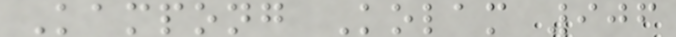Kampong Kolam 906
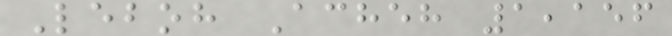Leboh Acheh 1,156
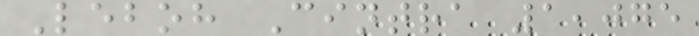Leboh Cintra 1,075
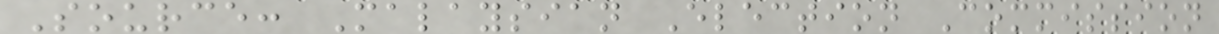Source: Malaysian Election Commission
